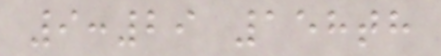9:29 158th
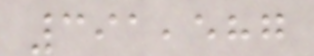391,587
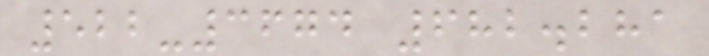522-3674 682.281
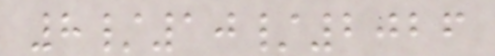8/10/2026
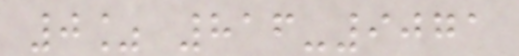0% 816-9071
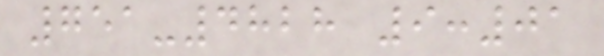751-4828 9:01
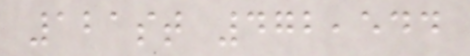121st 472,544
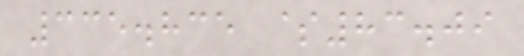335.835 $83.09
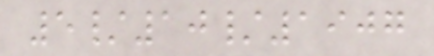5/10/1907
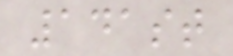141st
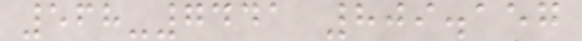568-7441 809.157
